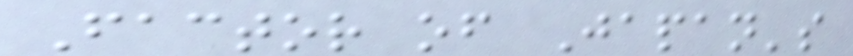Factor of Japan's
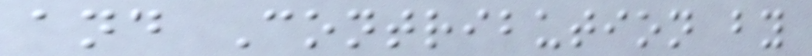and Contribution by
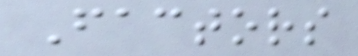Factors
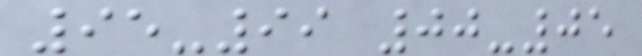95-99 00-05
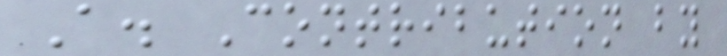A. Contribution by
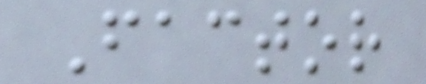Factor
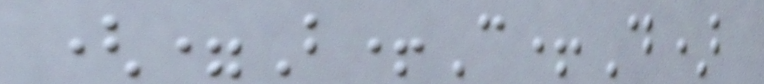(=B+C+D)
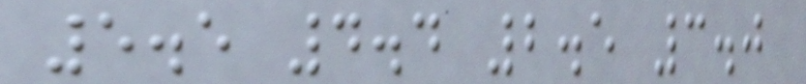5.5 4.4 2.5 3.0
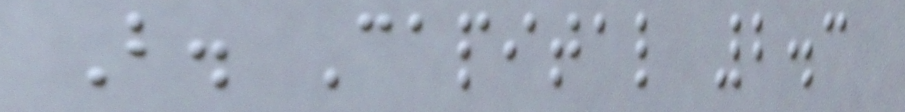B. Capital 2.3
